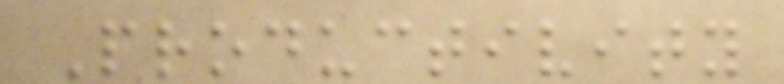Productivity
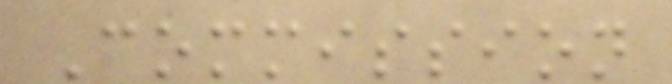Commission
